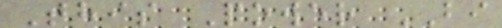This Power BI
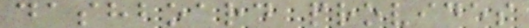dashboard provides
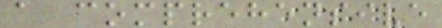a comprehensive
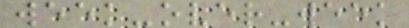week-over-week
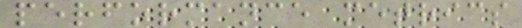performance metrics
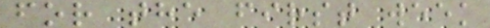for the first week
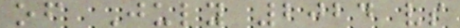of July 2024 vs
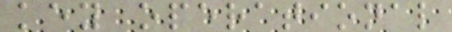key operational
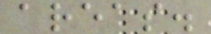areas.
